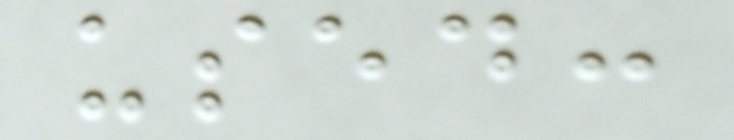used:
